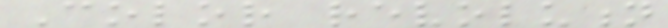Color revolution
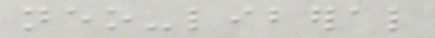neo-liberal
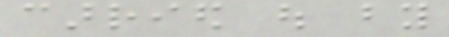carried out by
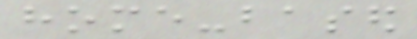home-based
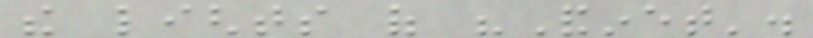the lights of "Andinet'.
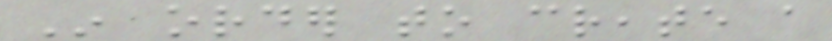In order to create a
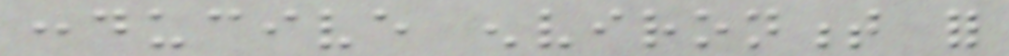conducive environment for
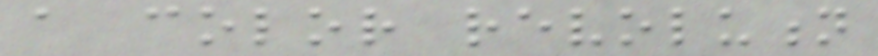a color revolution
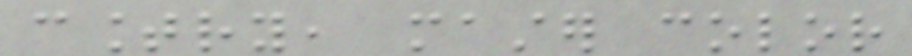country, master color
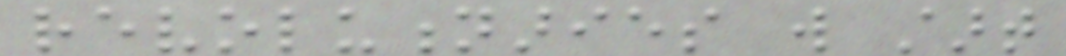revolutionaries will start
